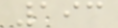193
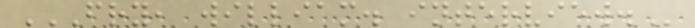FRY, WILLIAM. INTERVIEW.
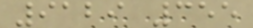9129 355
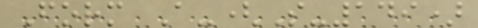Form A-(S-149)
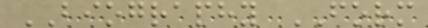BIOGRAPHY FORM
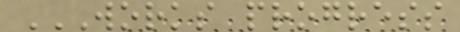WORKS PROGRESS
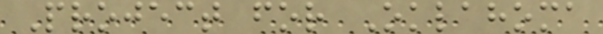Project for Oklahoma
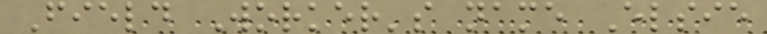Field Worker's name Elsie
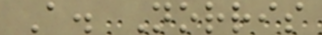A. Norris
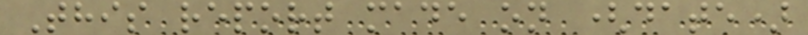This report made on (date)
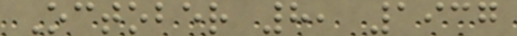October 8, 1937
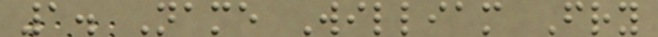1. Name William Fry
